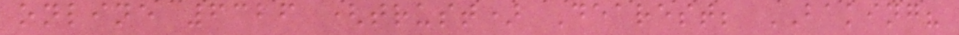online 6326 (trust) Dearest; BAKING?
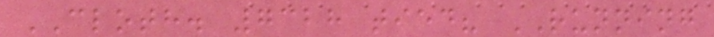CLOTH. 7328 tied? RUNNING
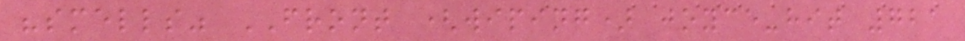"smells" FRONT (wiping) joyce-hit 721
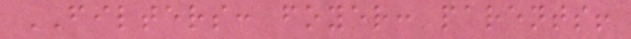FILTERS: foyer: parents!
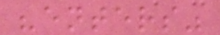"enters"
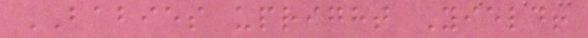BABIES upright Yield!
